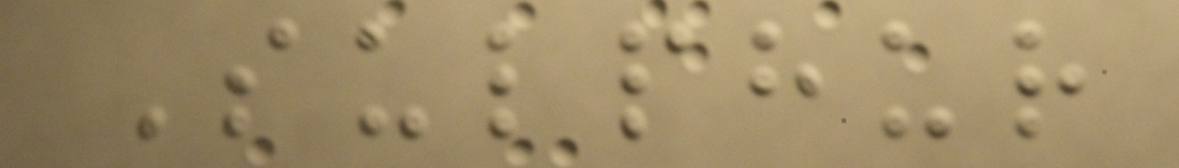Sulphur
